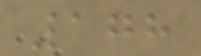178
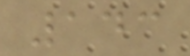143
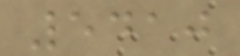5410
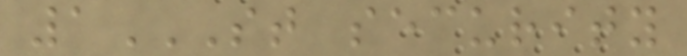1ST SECURITY
